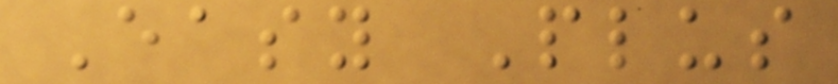Easy Plus
